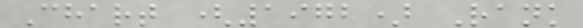Chart (1972) Rank
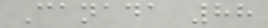Canada 88
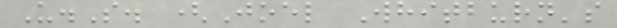U.S. (Joel Whitburn's
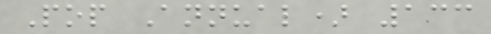Pop Annual) 133
